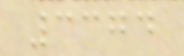3374
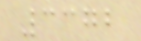3372
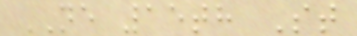NE 15th St
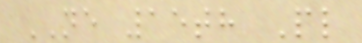NE 15th Pl
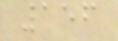156
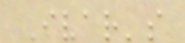Ivar's
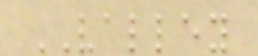VALLEY
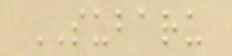SUBARU
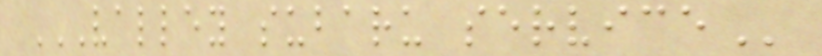VALLEY SUBARU SERVICE
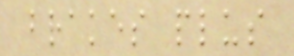brakes plus
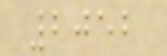2052
